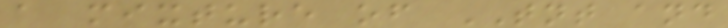a mixture of TNT and
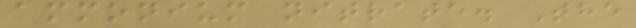ammonium nitrate. The
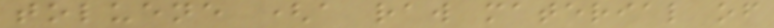toluene (a raw material of
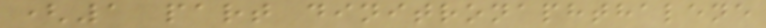(1 part dinitronaphthalene
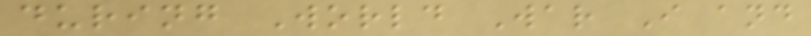during World War I and
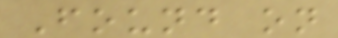Found on
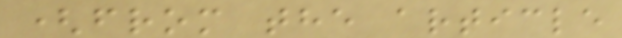(from the article
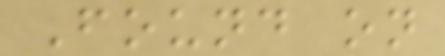Found on
